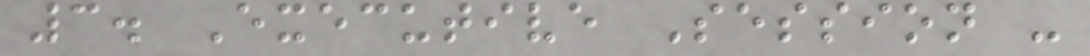3. Executive Session -
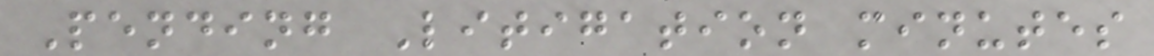Pending Litigation minutes
